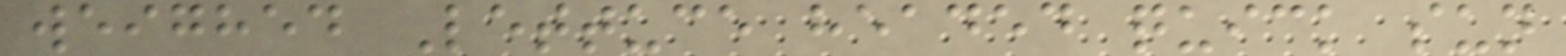weighed Lettuce headed quick sun
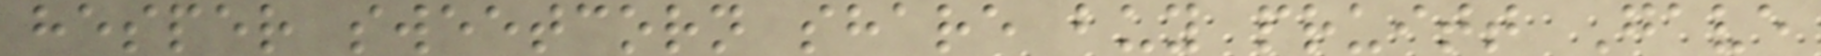hesper sweetcorn share buy pruitt Gave
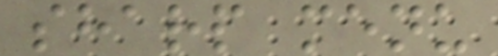sharp menu
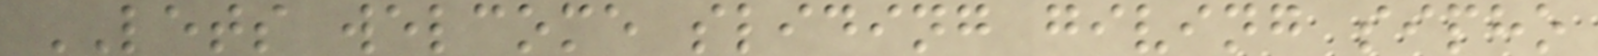LETS welcome sliding giving sipho
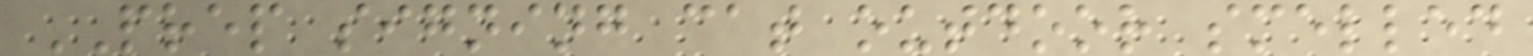PREP signing cat outdoor smelled
